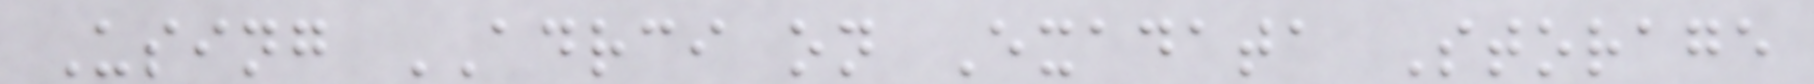Using ADRCI on Exadata Storage
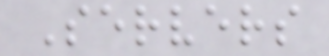Servers
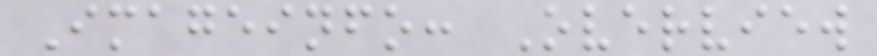Imageinfo: Overview
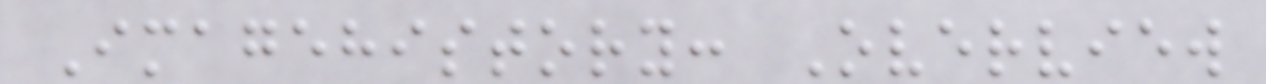Imagehistory: Overview
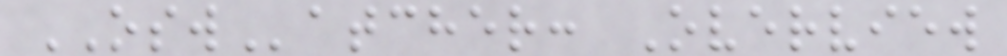OSWatcher: Overview
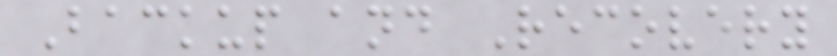Backup and Recovery
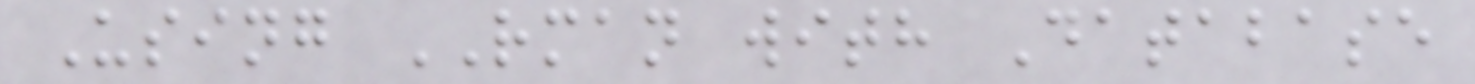Using RMAN with Database
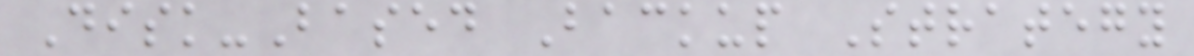Disk-Based Backup Strategy
